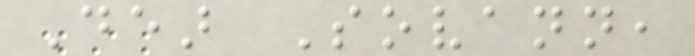Dear Sovann,
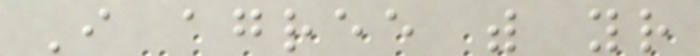I agree with your
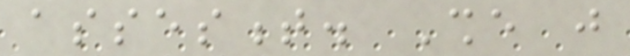assesment. She just
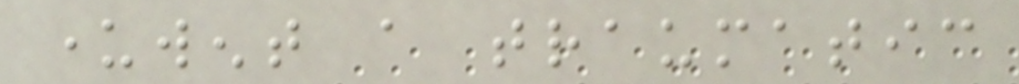underwent a traumatic
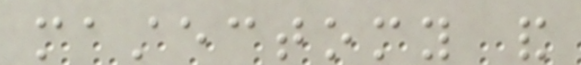mastectomy and
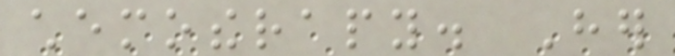chemotherapy. Her
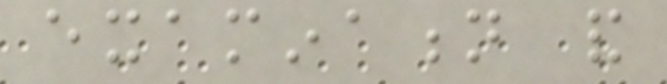examination and
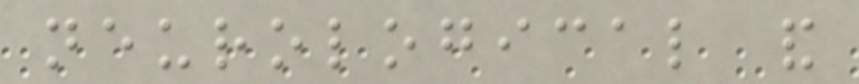neurological and
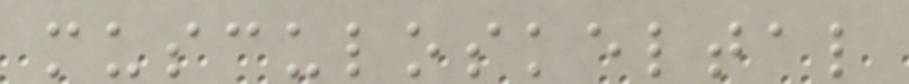musculoskeltal
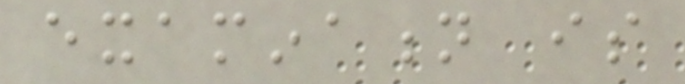examination is
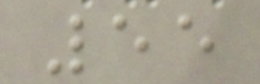55
